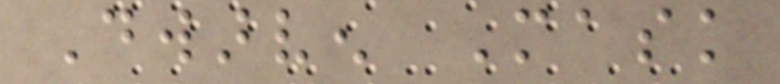Dwarven Mask
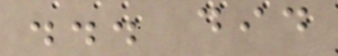... did
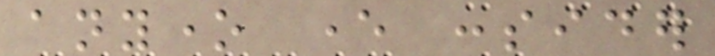anyone ever consider
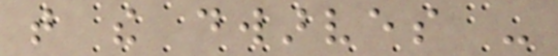that the dwarves -
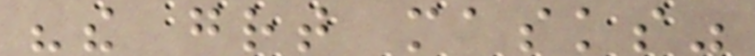"the great masks"
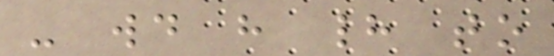- would have had to
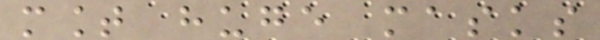mount huge masks
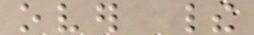over their
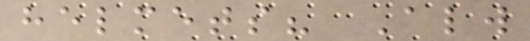helmets? Always
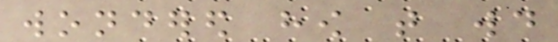wondered how that would
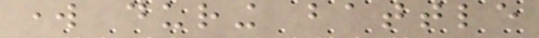work during battle
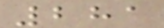281
